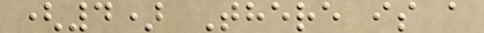(4) There is a
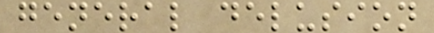general delusion
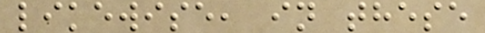likewise, in these
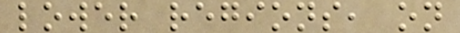lower regions, on
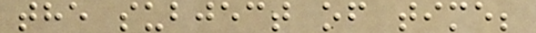the subject of time;
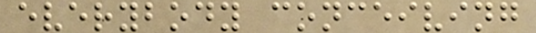everybody conceiving
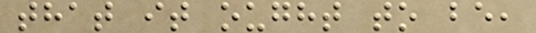that it ought to be,
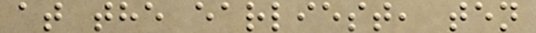at the earliest, ten
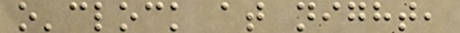o'clock at night,
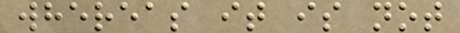whereas it is not
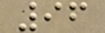96
